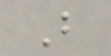But
